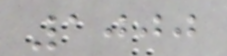1000
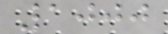1000
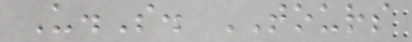U.S. TOURS
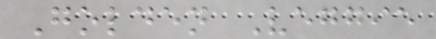Golden Veggie
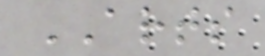ARTS
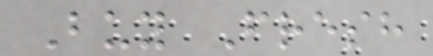Buy Fresh
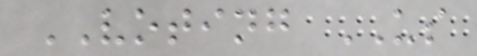VOTING US
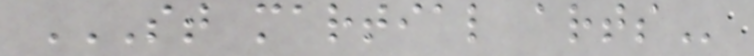ST MARTIAL ARTS
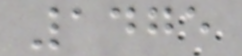1475
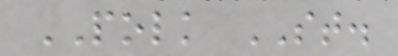POLK ST.
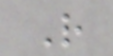R
